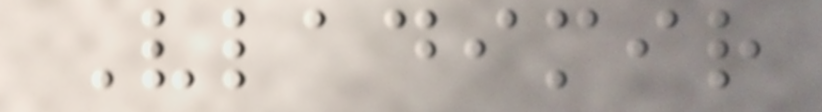Vladimir
